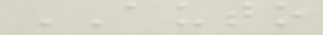AUTO
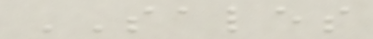SALES
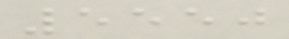5550
